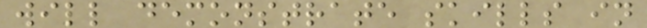will demonstrate skills in
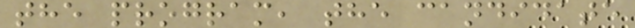the program, the candidate
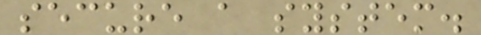secure a system.
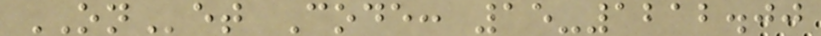ONet Code: 15-1212.00
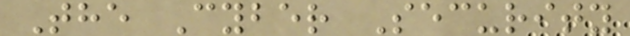The Cyber Security
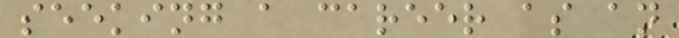seeking a career as an
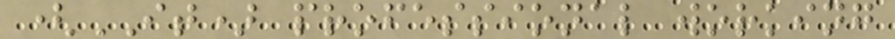(IT) professional working
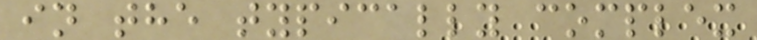in the typically complex
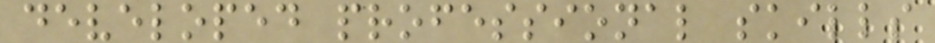developed professional skills
